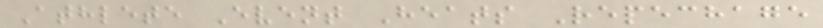Athlete Event Heats Repechage
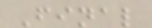Final
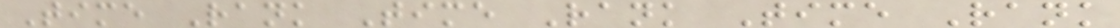Time Rank Time Rank Time Rank
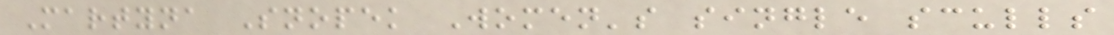Martyna Snopek Women's single sculls
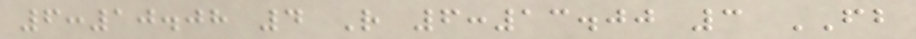6:10.08 4 R 6:13.00 3 FB
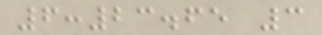6:23.65 3
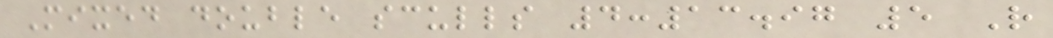Mixed double sculls 4:13.97 5 R
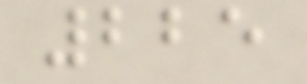225
